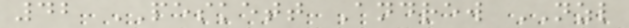42 PESKETT Andrew NZL
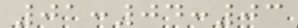01:04:03
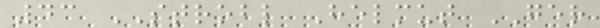43 STROBL Helmut GER
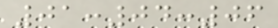01:04:06
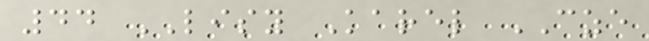44 LISY Karel CZE
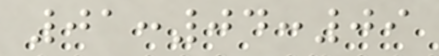01:04:09
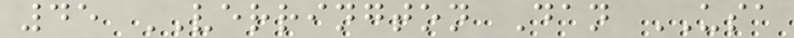45 VERRINGTON Dan USA
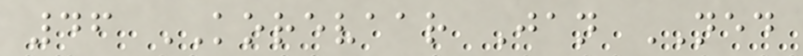46 KOREVAAR Jan NED
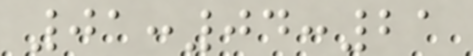01:04:21
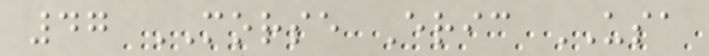47 MORSE Eric USA
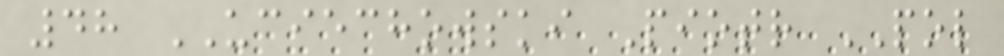48 UCIECHOWSKI Piotr POL
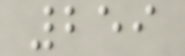259
